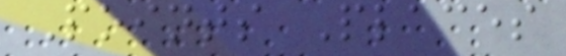Points Places
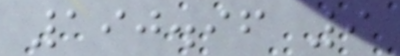190.96 9
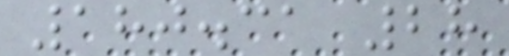180.31 28
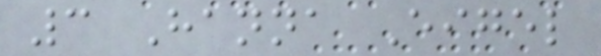3 Hanna Eigel
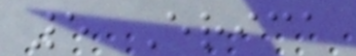5 Erica
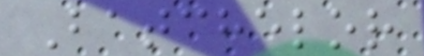Batchelor
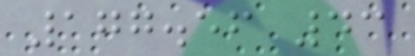177.56 43
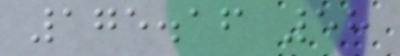175.16 58
